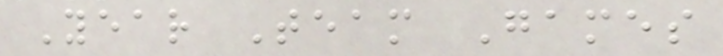Year Team Games
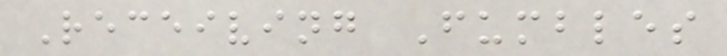Receiving Fumbles
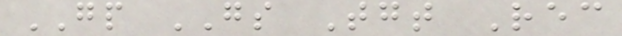GP GS Tgt Rec
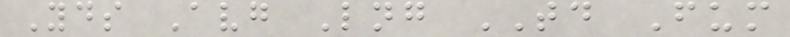Yds Avg Lng TD Fum
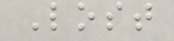Lost
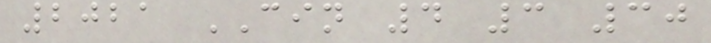2021 CIN 4 3 30
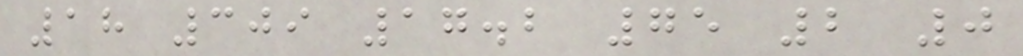18 309 17.2 75 2 0
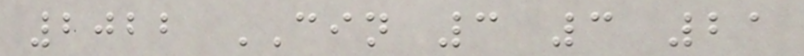2022 CIN 3 3 21
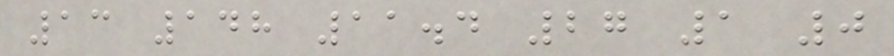13 148 11.4 27 1 0
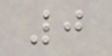0
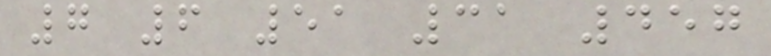7 6 51 31 457
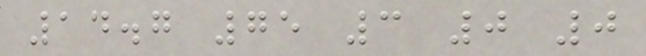14.7 75 3 0 0
